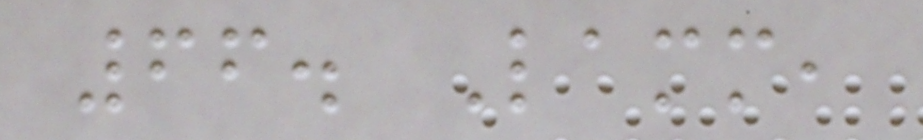66. Lamm,
